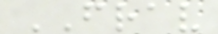FRAV
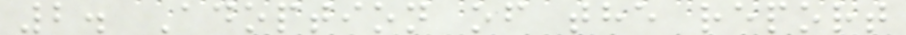2. Adoption of the report
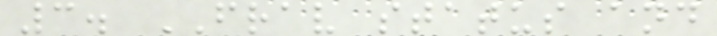3. FRAV status and
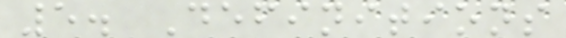5. Definitions
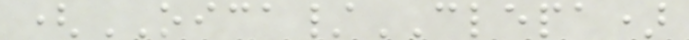(OICA/CLEPA)
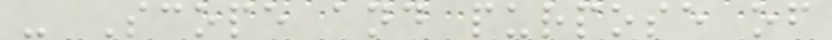- Scope and purpose of
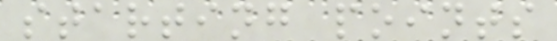starting points
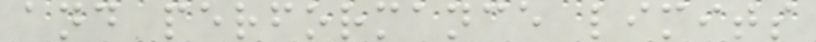and performance limits
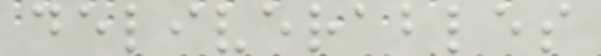deliverables
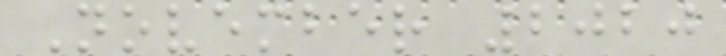November 2020
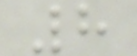8
